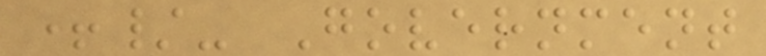+/- Government
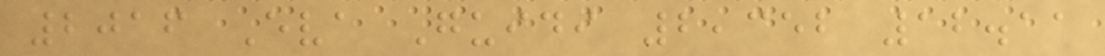2016 Eva Guidi 2,352 12.11
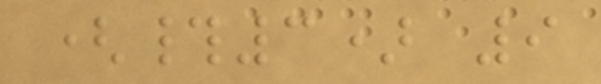(#3) 9
